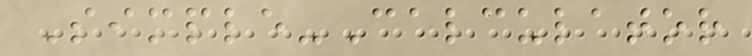Simple-Calculator
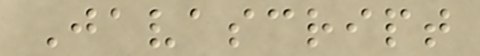Javascript
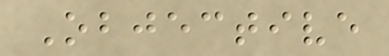Objective
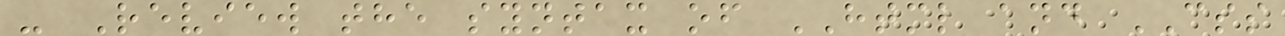- Review the syntax of HTML and CSS
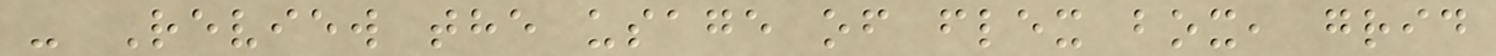- Review the usage of flex box, grid
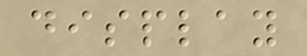display
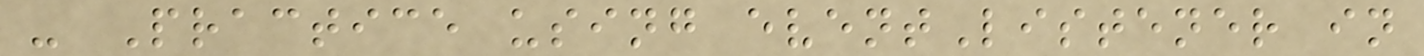- Practice using eventListener in
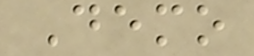Demo
